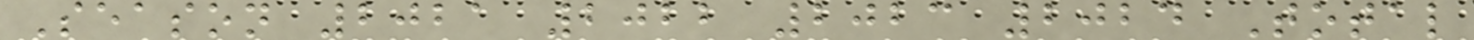Season 2021 2022 2023 2024 Total
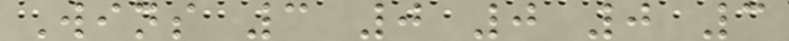Wins 3 0 0 0 3
